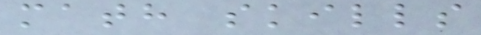math skills
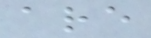are
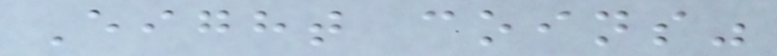Eight coins"
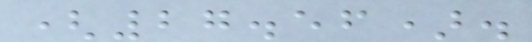(27.56).
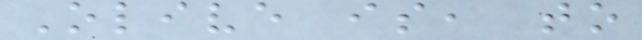Olive is, to
